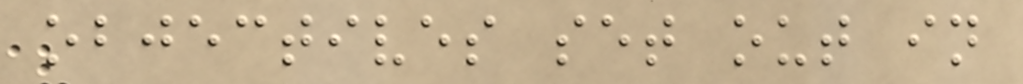objectives set out in
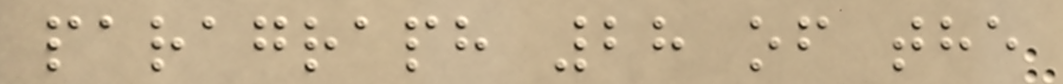paragraph 28 of the
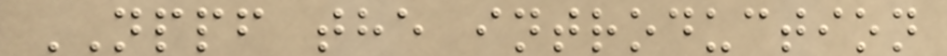NPPF the introduction
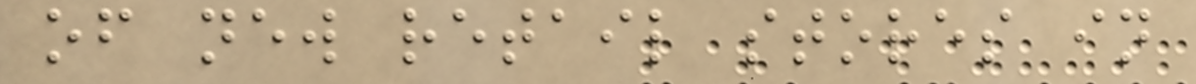of new retail stores in
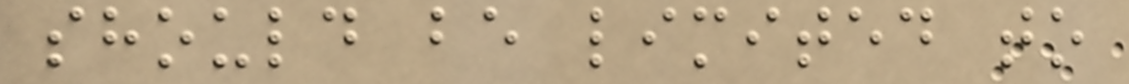should be limited to
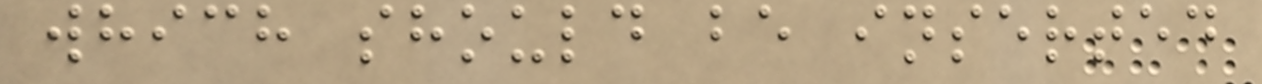which should be inserted
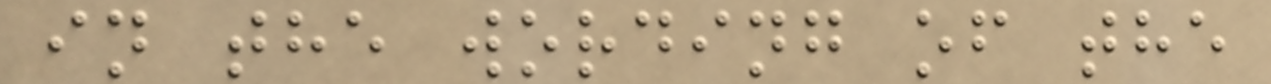in the wording of the
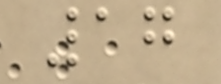17
